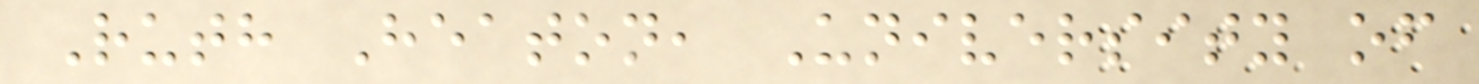Ruth Heaton, University of
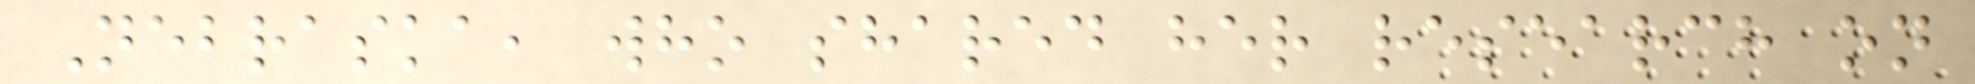Nebraska, who shared her research on
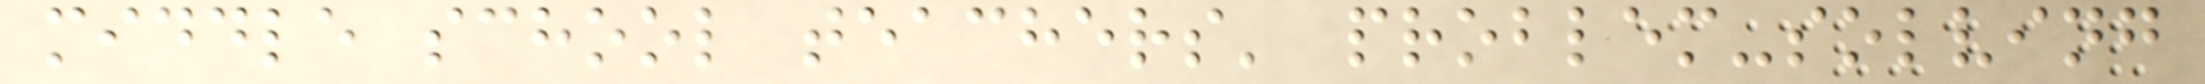middle school teachers' problem-solving
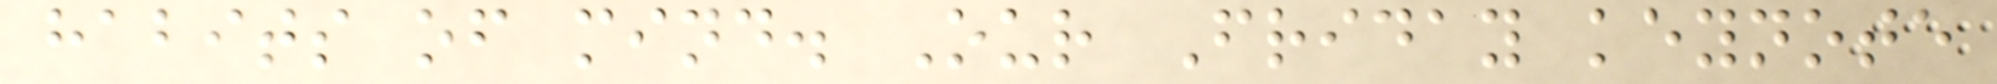habits of mind. Our Friday keynote
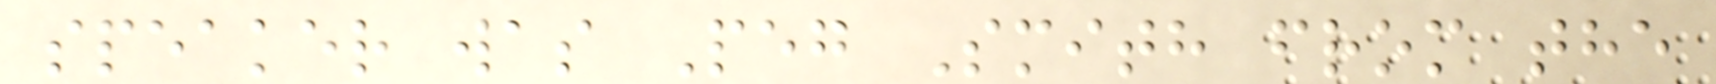speaker was Peg Smith from the
